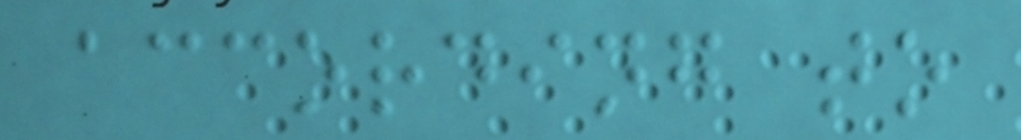according to
